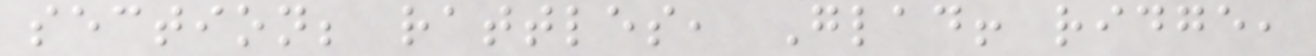section; rattles, Glad! ridge,
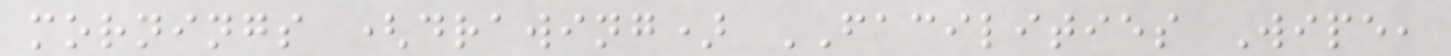mornings (drawing) FACILITIES Wipe,
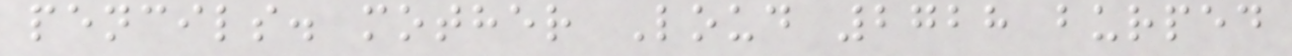pencils. mother Loud 2728 burped
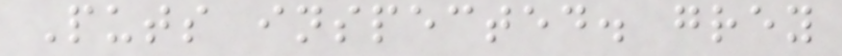Puts inspected. grey
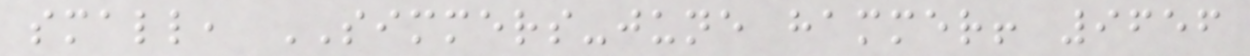small, SIMMERS-june hammer! 9656
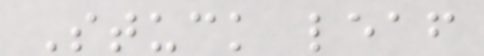Stuck leaf
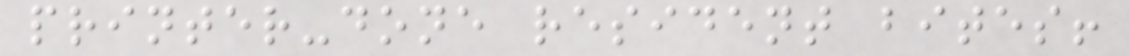printer-done resident bites!
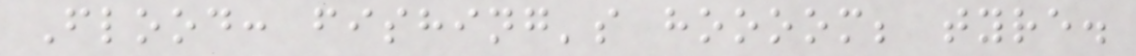Flood: fishing's hoooom; tyre.
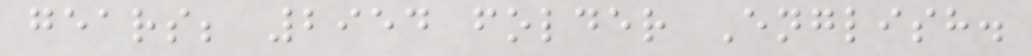gears; 2954 folder English.
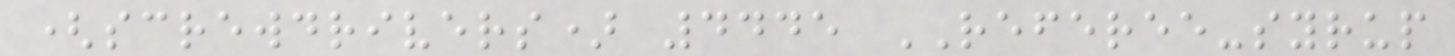(screwdrivers) 4445 REFEREE-syrup
